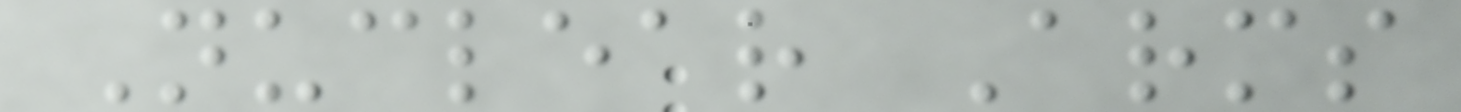Nuclear Arms
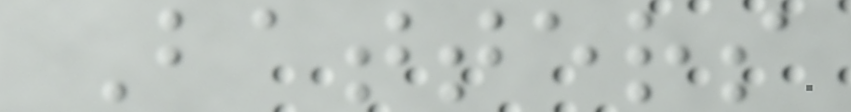Batters
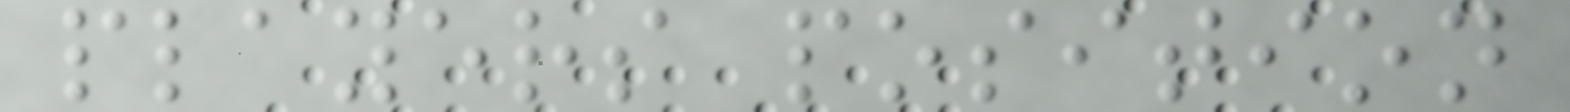players position
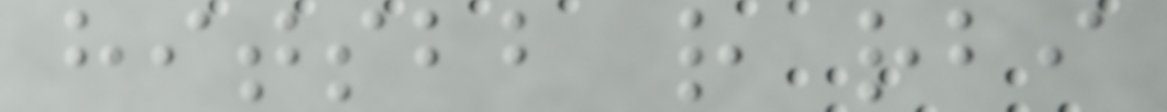hitsbb r rbi
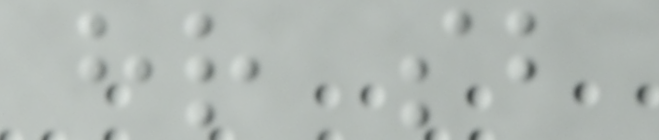hr sb
